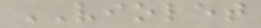VIOLET
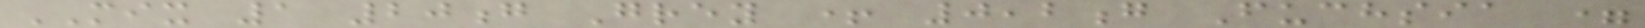MIX 1 20g Grey + 0,2g Fuchsia =
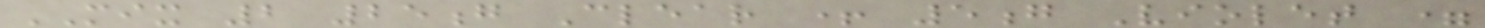MIX 2 25g Clear + 5g Violet =
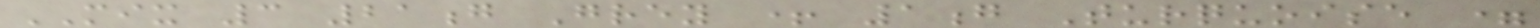MIX 3 21g Grey + 1g Turquoise =
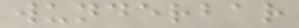wunderbar
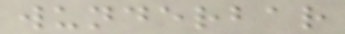wunderbar
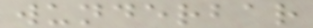wunderbar
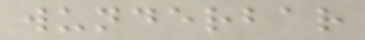wunderbar
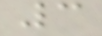3
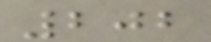202
